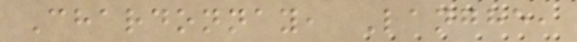Chardonnay, Langhe,
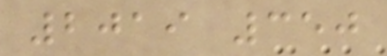2019 350
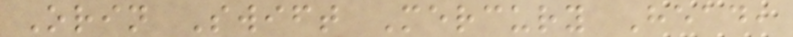Orin Swift Mercury Head,
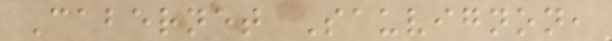Cabernet Sauvignon,
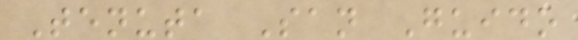Tenuta San Guido
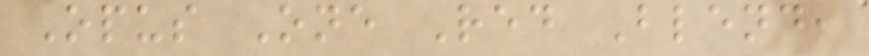Opus One Red Blend,
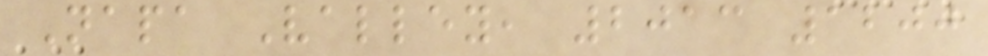Napa Valley, 2013 1200
